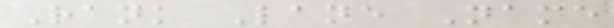Rank Lane Name
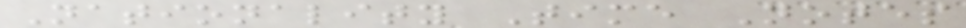Nationality Time Notes
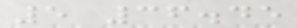5 36.45
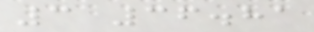3 36.81
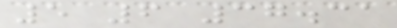5 6 37.31
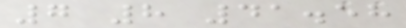7 8 41.58
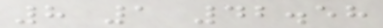8 1 42.58
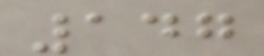147
